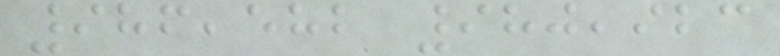986,582 980,923
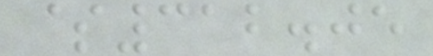$312.05
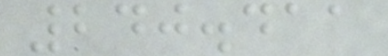240.411
